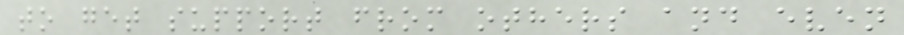to get support from others and even
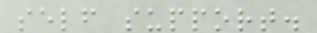self support.
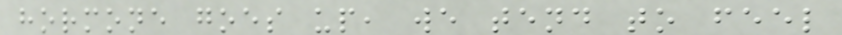hormone goes up, we tend to feel
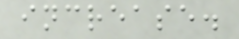increase.
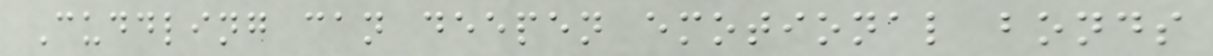Cuddling can deepen emotional bonds
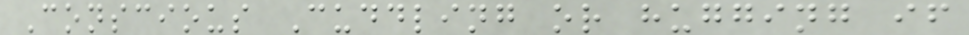Conscious Cuddling or hugging if
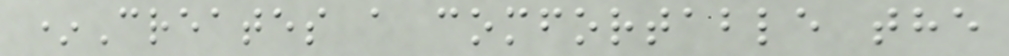*Creates a comfortable the
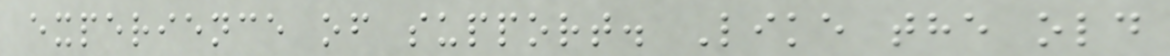experience of support. Like the old
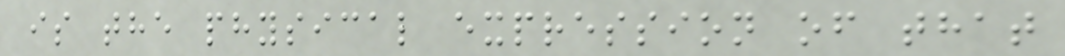is the physical expression of that
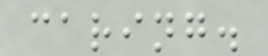caring.
